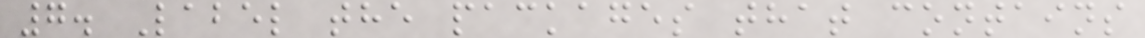7. Label the packages that contains
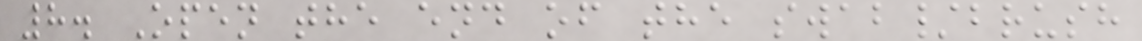8. Open the end of the swab/brush
